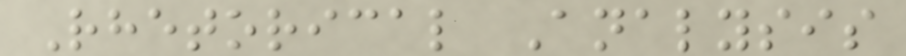Rhetorical Analysis
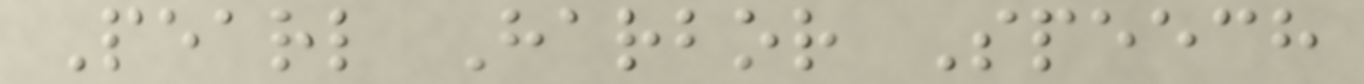Pearl Harbor Speech
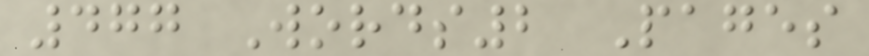477 Words2 Pages
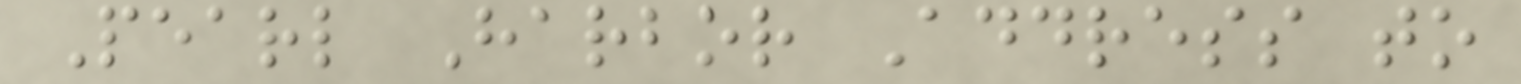Pearl Harbor Address to
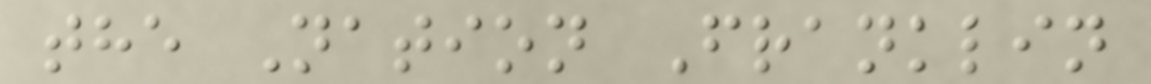the Nation Franklin
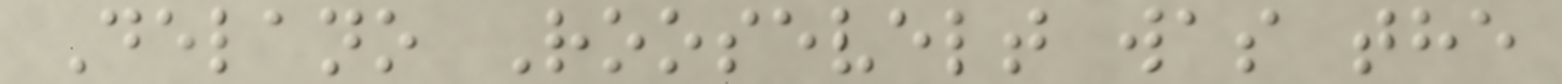Delano Roosevelt was the
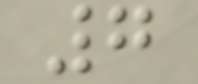7
